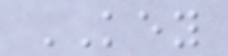KEY
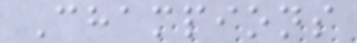Champions
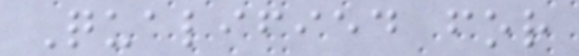Qualified for
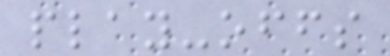play-offs
